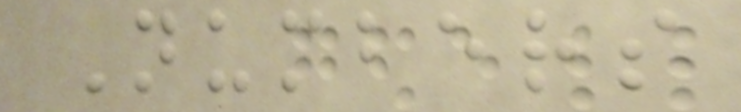Numbers
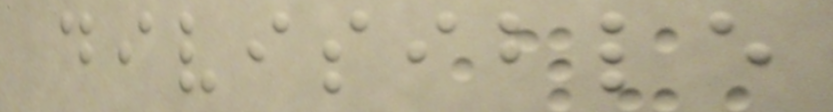divisible
